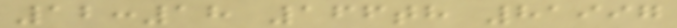12:18 166th 81997
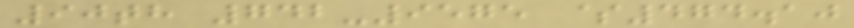90th 742-9575 $474.10
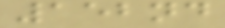152nd
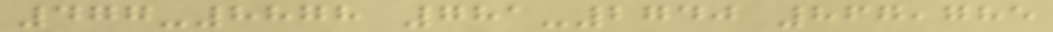477-8878 781-2740 867,785
